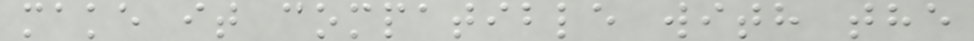make it compatible with the
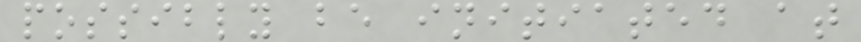possibly be initiated at
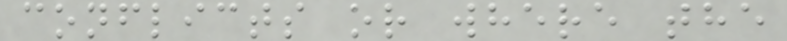conflicts or where the
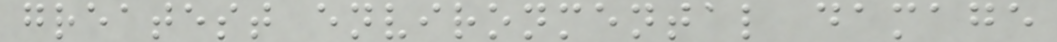greatest environmental damage
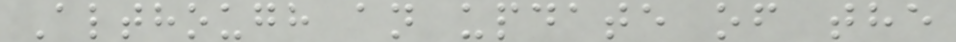Although an update of the
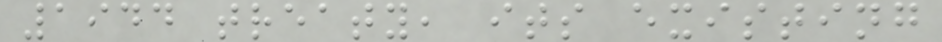1944 treaty, its existing
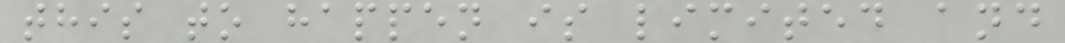this to happen is limited and
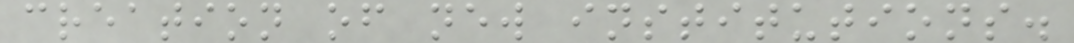creation of new institutions.
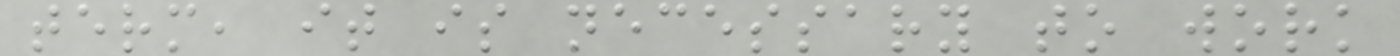term, it is necessary to work
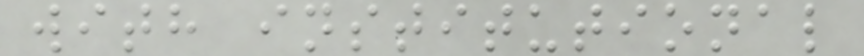with institutional
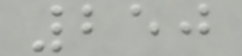250
